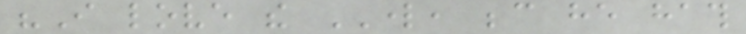"I love the LORD, because he hath
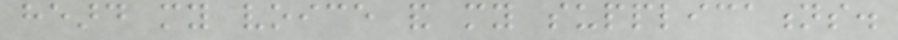heard my voice and my supplications.
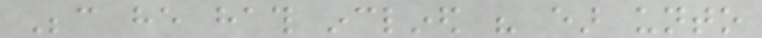Because he hath inclined his ear unto
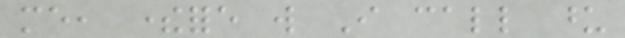me, therefore will I call upon
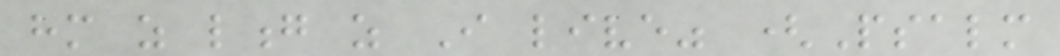him as long as I live" (Psalm
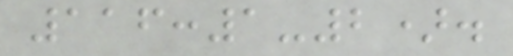116:1-2).
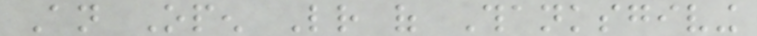An Open Letter of Thanksgiving
